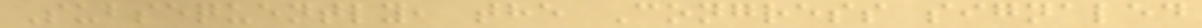Subsequently, the Congress signaled
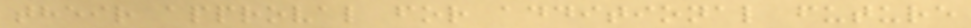their approval for additional future
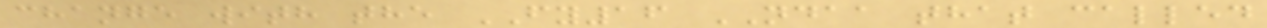change with the FY16 NDAA that called
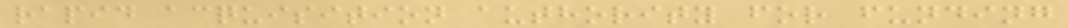rapid acquisition authority for funding
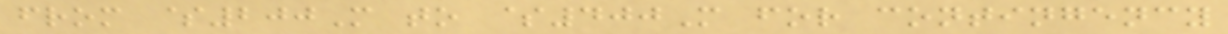from $200M to $400M for contingency
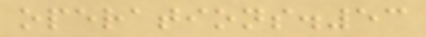operations.53
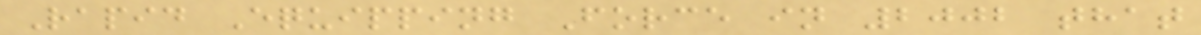Rapid Equipping Force in 2002 that
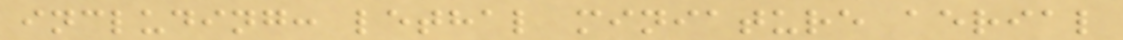including: lethal miniature aerial
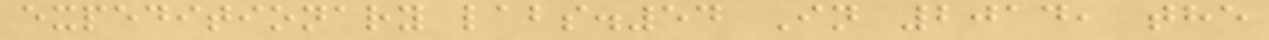expeditionary labs.54 In 2014, the
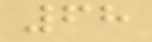68
